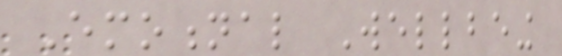Emotional Wellbeing
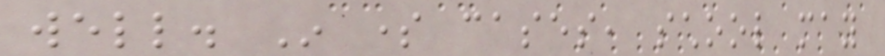well. In some cases, school may
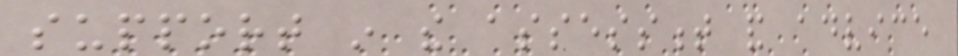support in the assessment and advice
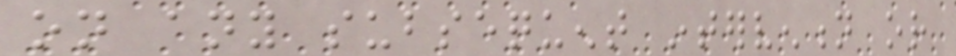on any subsequent intervention or
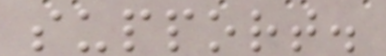support.
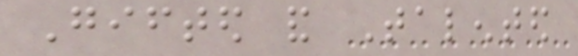Gifted and Talented
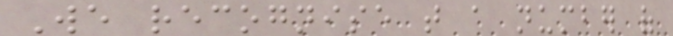We recognise that a number of
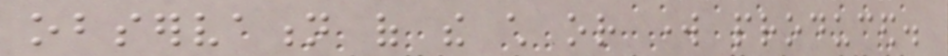observation of the child or work produced.
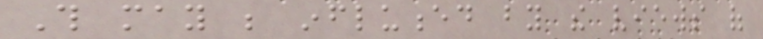This may be influenced by the views of
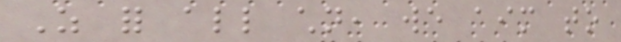As for all children, we aim to
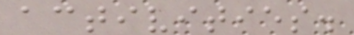activities.
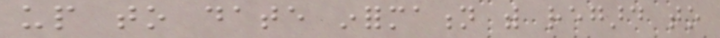up to date information with regard to
